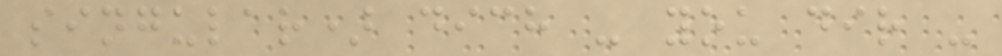singular) dich - you dir -
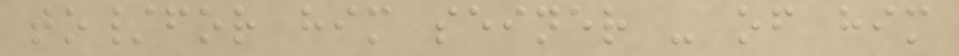to/for him seiner - of him
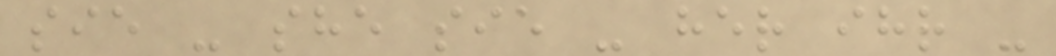sie - she sie - her ihr -
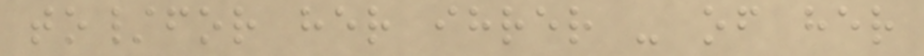to/for her ihrer - of her
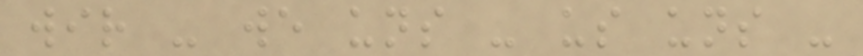wir - we uns - us uns -
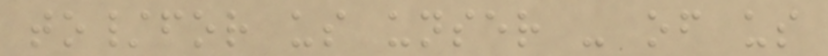to/for us unser - of us
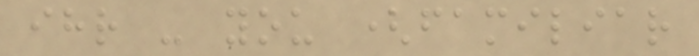ihr - you (familiar
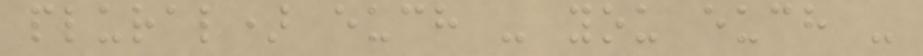plural) euch - you euch -
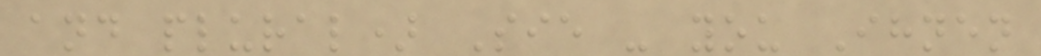and plural) Sie - you Ihnen
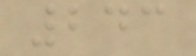243
